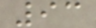93
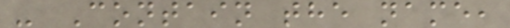- Contain the name,
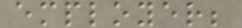employer;
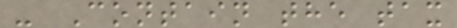- Contain the tax
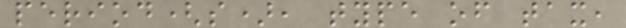period(s), type of tax,
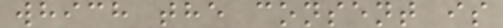which the consent is
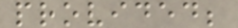provided;
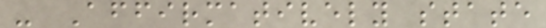- Affirmatively state
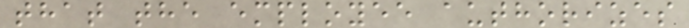that the employee authorizes
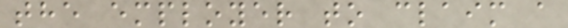the employer to claim a
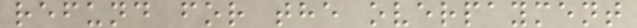refund for the overpayment
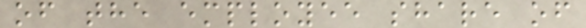of the employee share of
